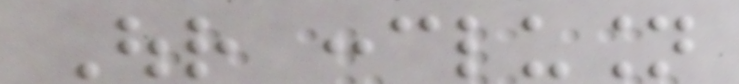Our conclusion
